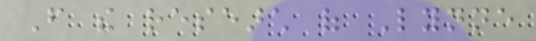From the research of Lynne
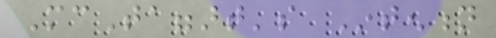McTaggart's Intention
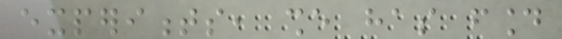experiments, she has found
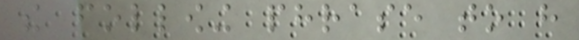the following phrase to have
